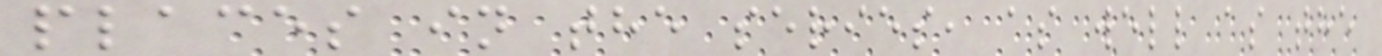places in the series, as well as the
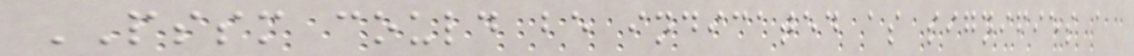PSSM could be indicated as signifies a
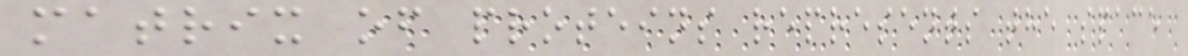matrix of proteins represents the space
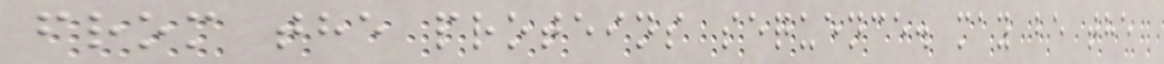from the proteins sequence. may be the
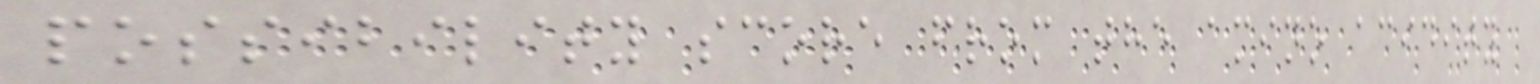possibility score from the amino acidity
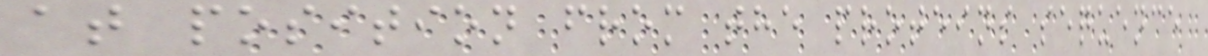at position from the proteins sequence
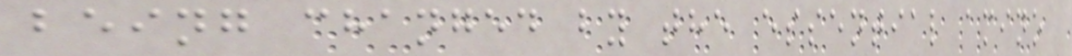being changed by the essential amino
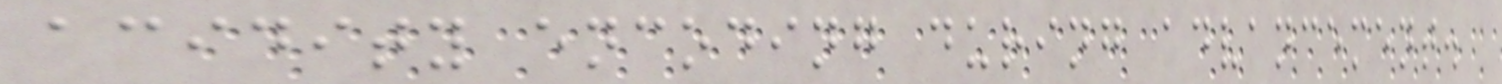acidity encoding during advancement.
